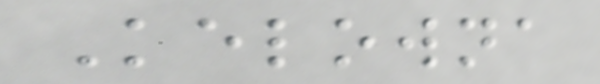Kelowna
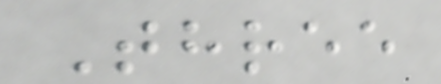Three
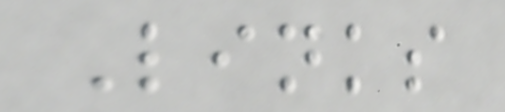Links
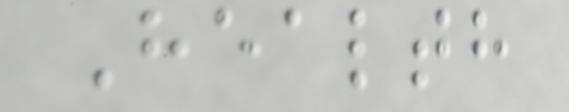Health
